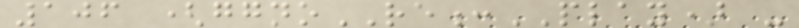106 (ggnoRE:PLAY) -
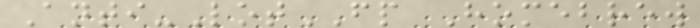Anti-LotFP Homebrew
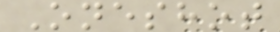Oneshot
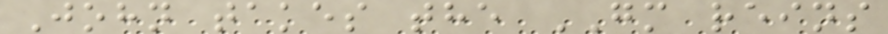John takes the GM reins
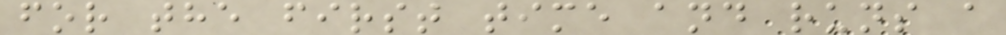for the first time and runs a
